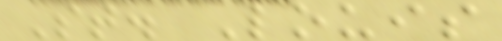St. Louis
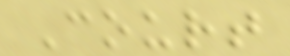Court
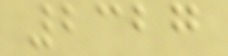2327
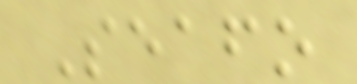Seafo
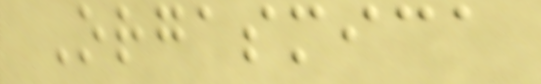Orgasmica
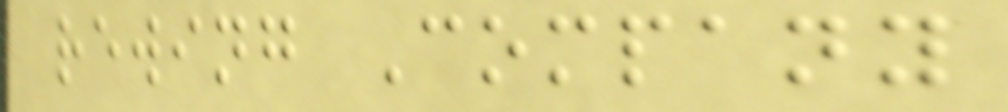rewing Company
